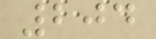204
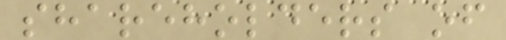shareholders of
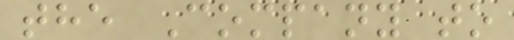the Company to
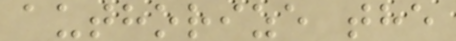authorize the
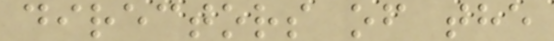directors of the
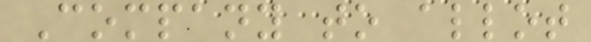Company to allot
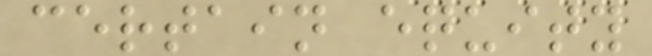certain equity
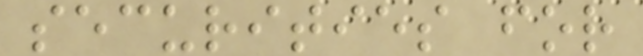securities for
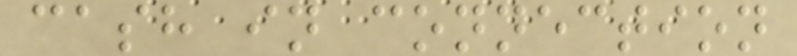cash in connection
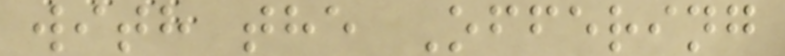with the Offering
